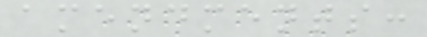amendments:
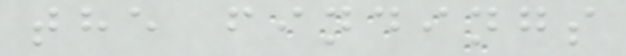the findings
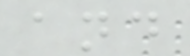and
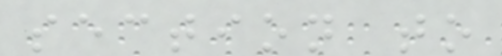section to
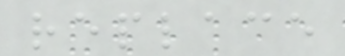replace
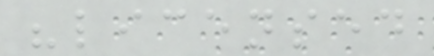"licensed
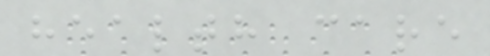health care
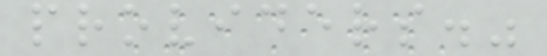providers."
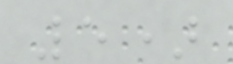5)
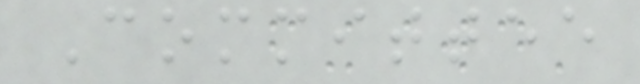Committee
